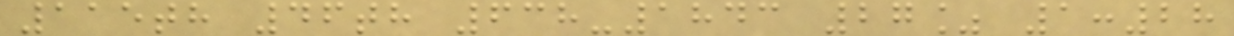115th 46th 638-1843 27% 1:28
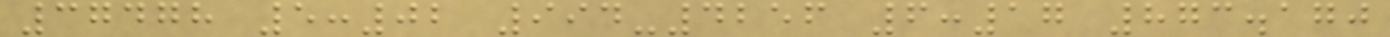37478 5:02 994-4256 6:17 873.170
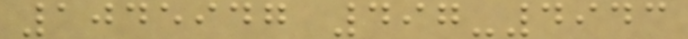1045947 497-4943
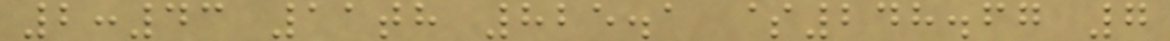2:43 11th 825.1 $248.67 7
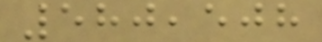580,508
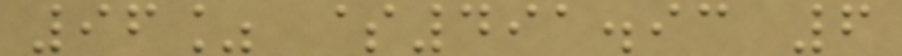96% $491.93 6
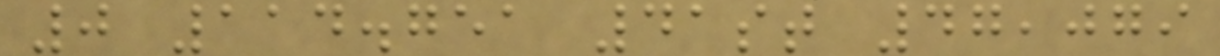0 114.751 41st 47,079
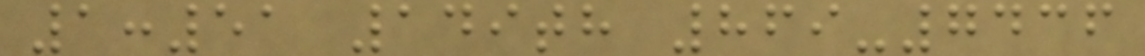1:51 149th 869-7436
